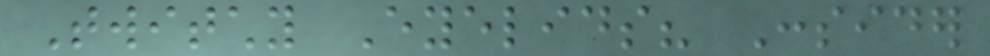Twitchy Eyelids? Consider
